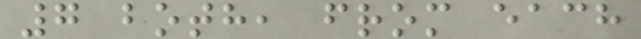7 both, from each
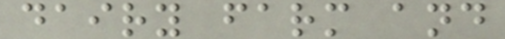dairy farm and
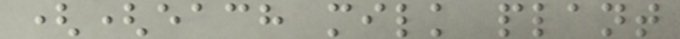((each milk plant
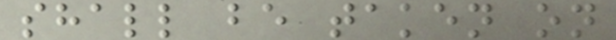shall be taken on
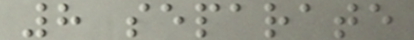8 separate
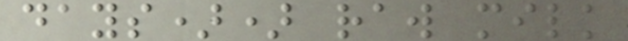days)) raw milk
